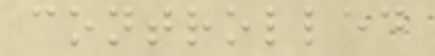controlled
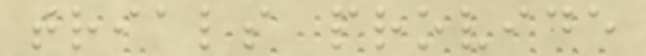trials provide
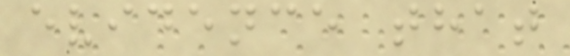evidence that
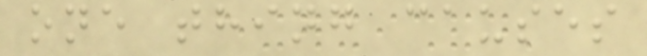one thing causes
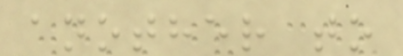another to
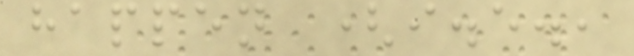happen (i.e.,
